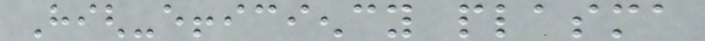High-efficiency plasma
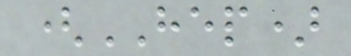(HEP)
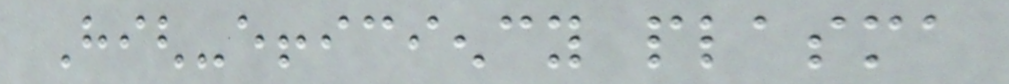High-efficiency plasma
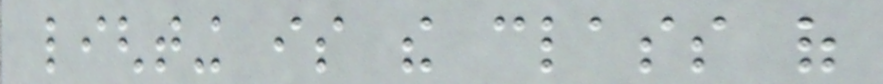lighting is the class of
